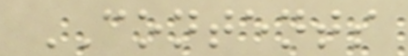CONTENTS
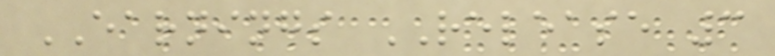EARNINGS RELEASE 3
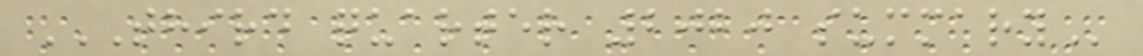THIRD QUARTER 2020 SUMMARY
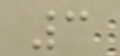3
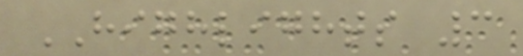HIGHLIGHTS 3
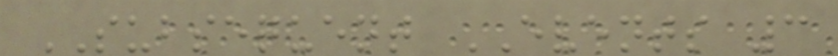SUBSEQUENT EVENTS 3
